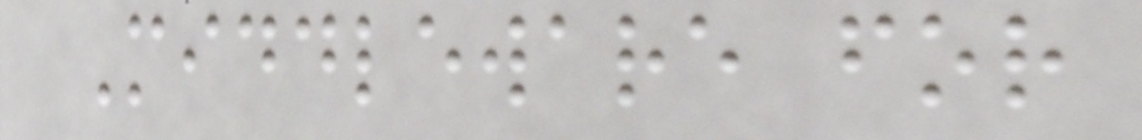Middleware for
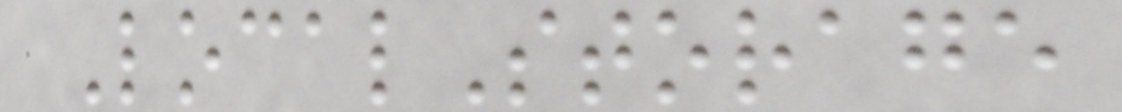LocalStorage
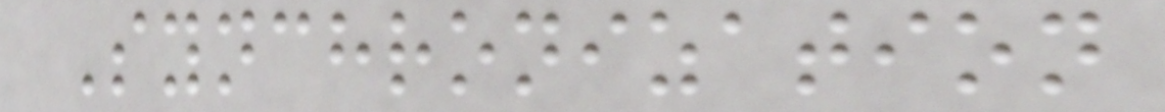Synchronization
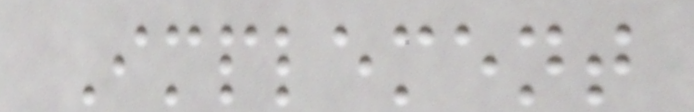Implement
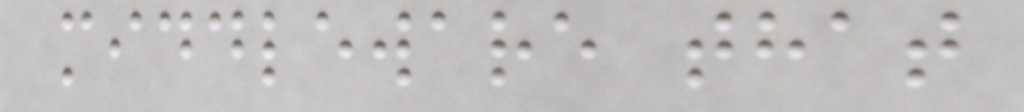middleware that
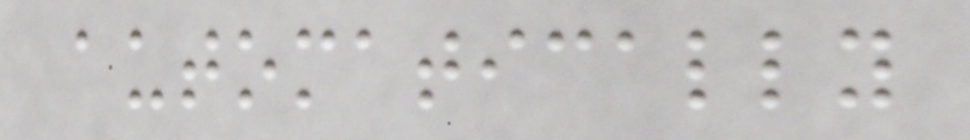automatically
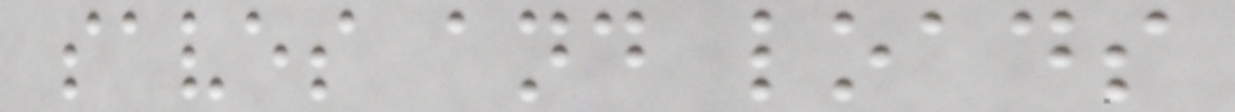saves and loads
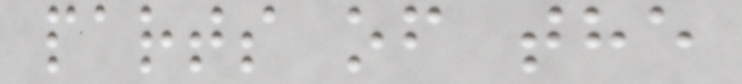parts of the
